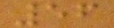56
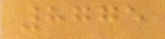8775
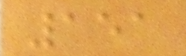151
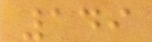149
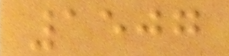1507
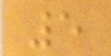5
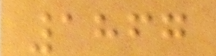1867
